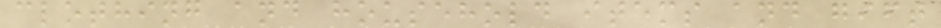clothing and household items and gift
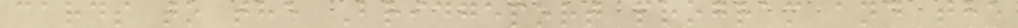cards to the Bridgeport program and the
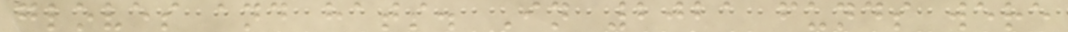gloves and hats. In 2021 funds were
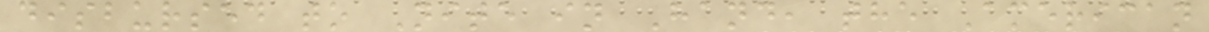disbursed to Nite in Hand, the American
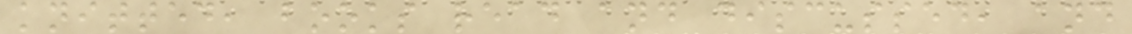knitted, books read and discussed, and
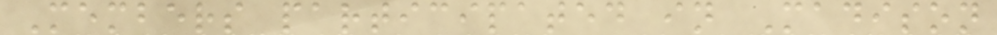Members participated in Madison
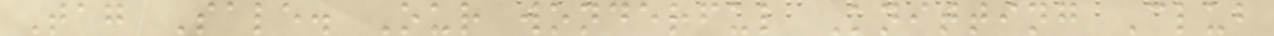Tag Sale. Our wonderful Knitting Club
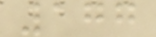177
